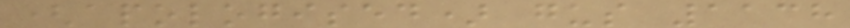(apologised) gus 1138
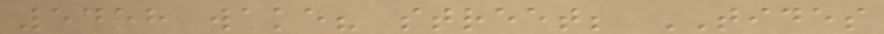5458 wake? street; TIDES
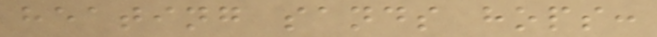heating sands hops:
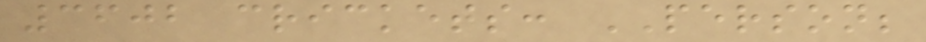3602 crickets: PERSON;
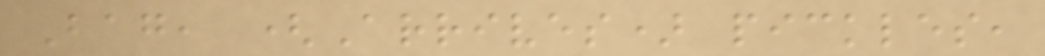Bag, (Arrives) pickles,
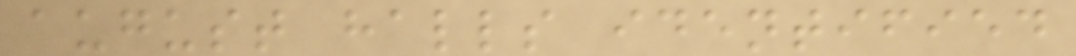august halls identified
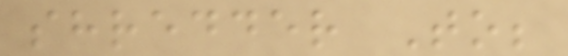shredder To;
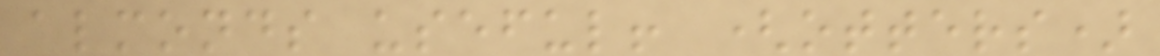almonds useful! (otters)
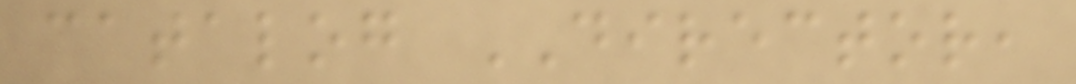catalog DIRECTOR,
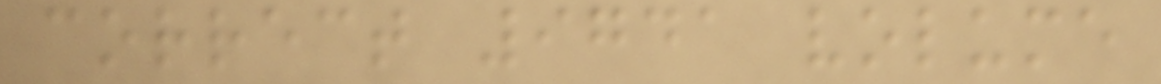correct 9741 volume
